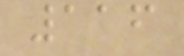116
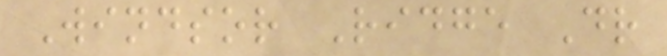Windsor Ridge Dr
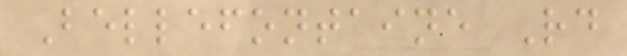Bellefontaine Rd
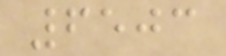6503
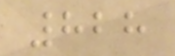828
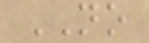NO
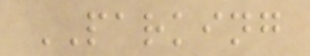PARKING
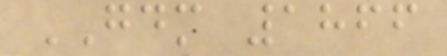GDM 1866
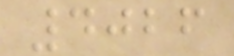4026
